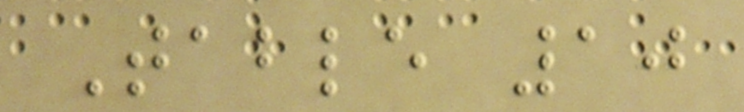Table 10
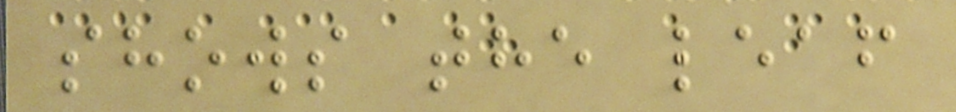shows the leaf
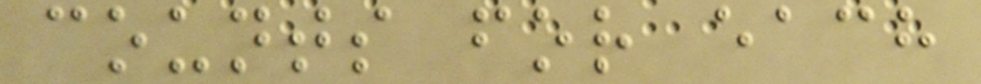counts for each
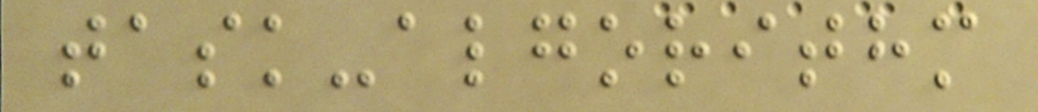task-algorithm
